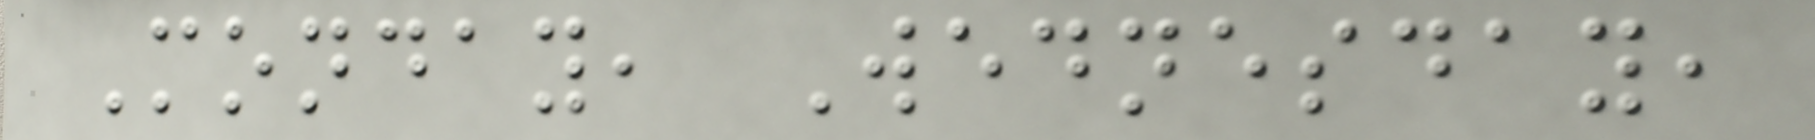Monday, Wednesday,
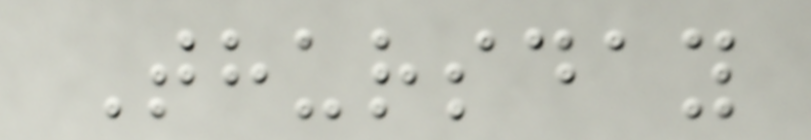Thursday
